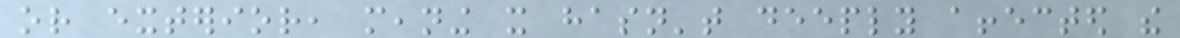or exterior, meaning it hasn't deeply affected the
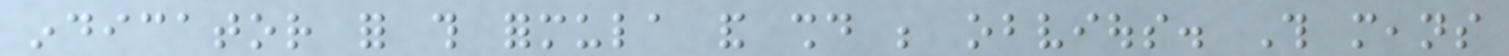indicator for this formula and should be obvious. This means
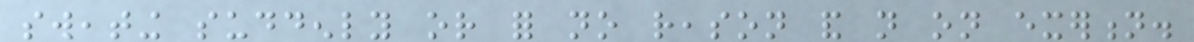sweating suddenly or for no reason and not on exertion.
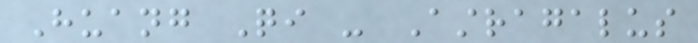Huang Qi - Astragalus
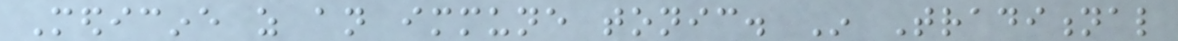Medicine as an immune tonic. In Traditional
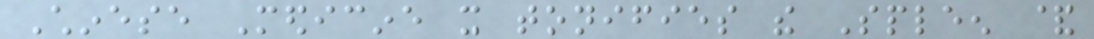Chinese Medicine it tonifies the Spleen &
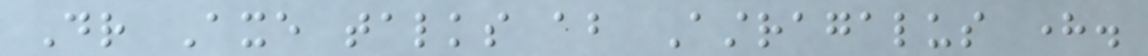Dr Axe talks about Astragalus here.
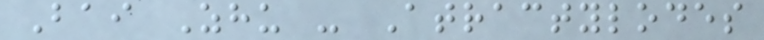Bai Zhu - Atractylodes
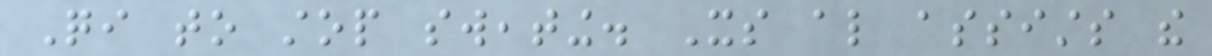Qi to stop sweating. Its also assists the
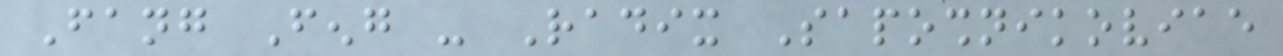Fang Feng - Radix Saposhnikoviae
